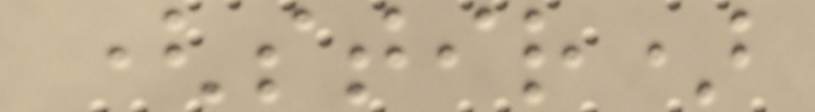(stir)
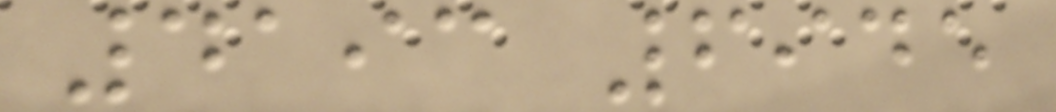4193 6945
